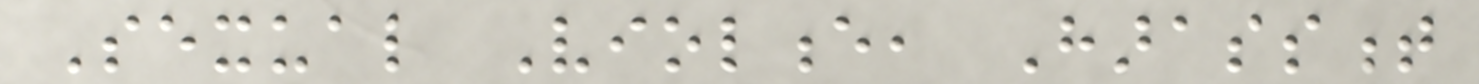Sexual Violence, Harassment
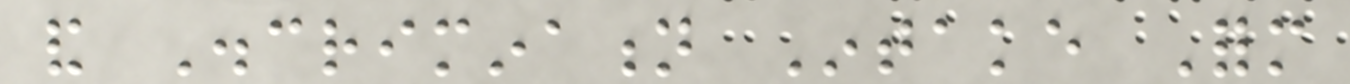and Discrimination Intake Form
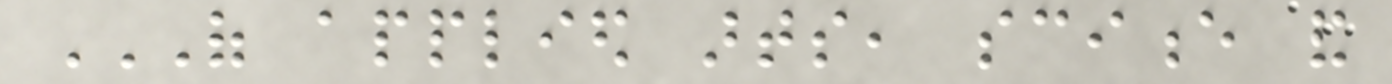OF APPLIED ARTS, SCIENCE AND
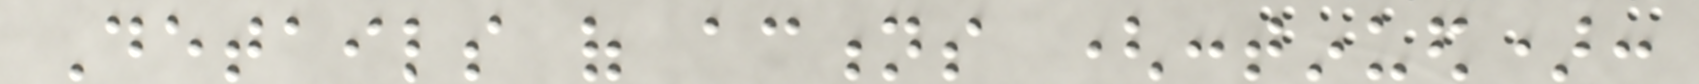Details of actions (continued):
